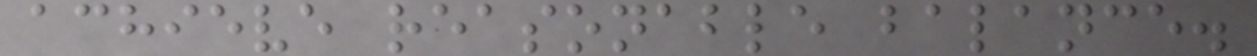achieve reasonable balance.
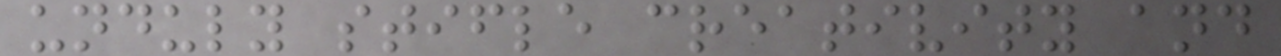unduly stifle creativity and
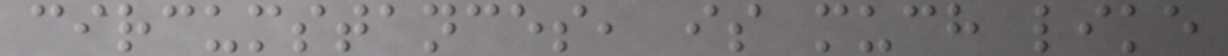circumstances, is much like
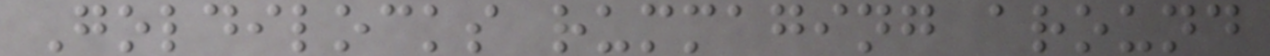Goldilocks rummaging around
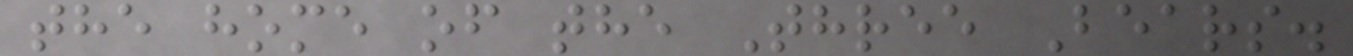the home of the Three Bears.
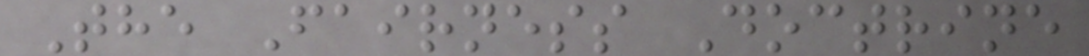The Fairness Doctrine
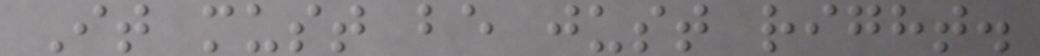It must be just right.
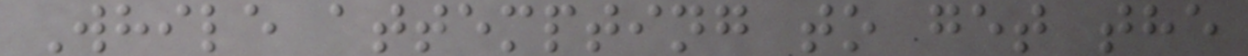While attempting to get the
